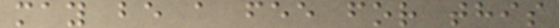may be a fee for this
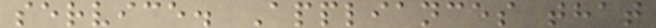service. Appliances that
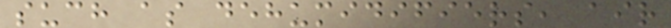such as dehumidifiers, air
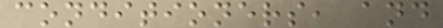conditioners, and
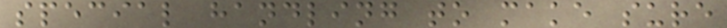special handling to make sure
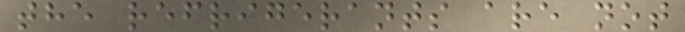the refrigerants are not
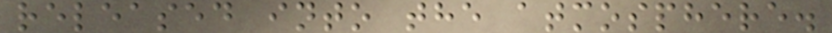released into the atmosphere.
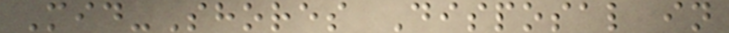Mid-Shores Disposal in
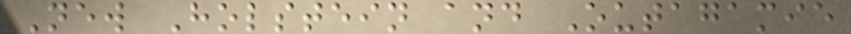New Holstein and Outagamie
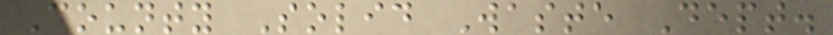County Solid Waste Dept.
